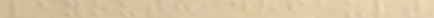layout: default
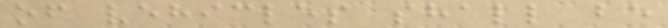of vehicles shall be
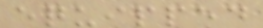equipped
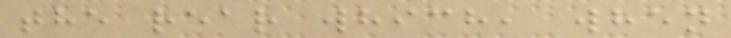the rear which, when
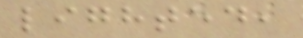lighted,
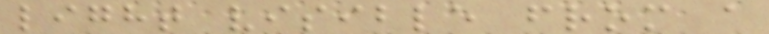light visible from a
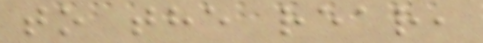to the rear,
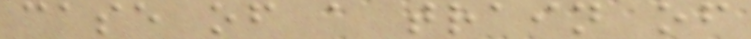case of a train of
